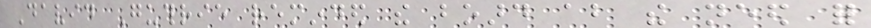David Guthrie reminded the board about the need for
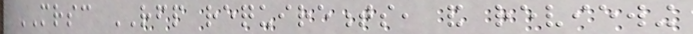MRSC RFP requirements, and reviewing
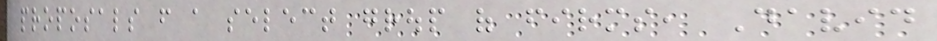proposals from a select group of firms, David
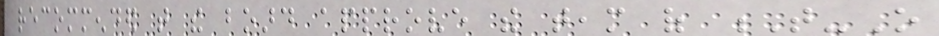recommended that the board approve the team of T-O
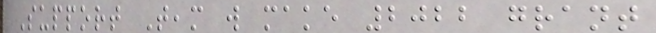Support Team will make 2022 grant
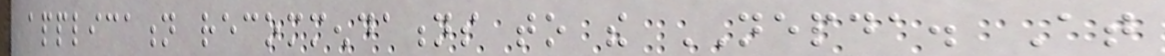application recommendations to the NEPDA. At
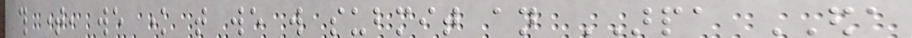this time, we know that we will submit an ARPA EDA
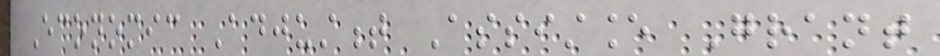Economic Adjustment Assistance Grant
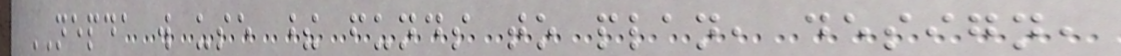NEPDA will use these funds to plan, design,
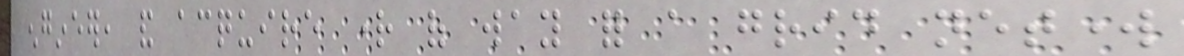engineer, and acquire right of way for a grid network
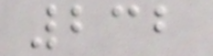232
